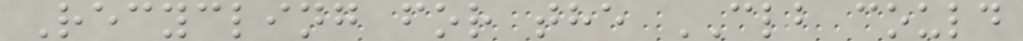Recycling for the CLB could
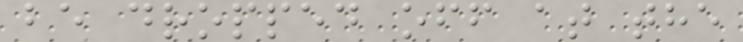be dropped off at the
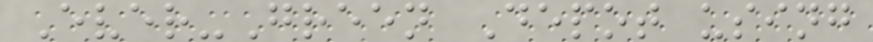Ever-Green Depot using
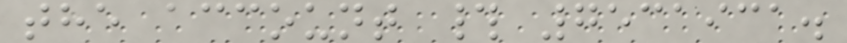the account # 7531931.
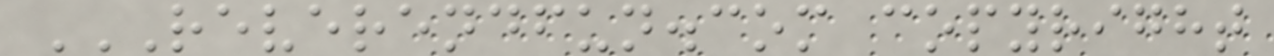REVERENDFUN.COM COPYRIGHT
